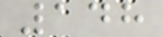148
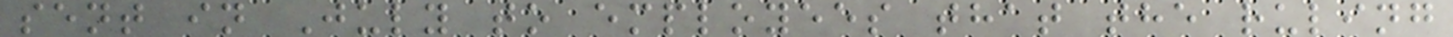sent in July to employees that the ruling
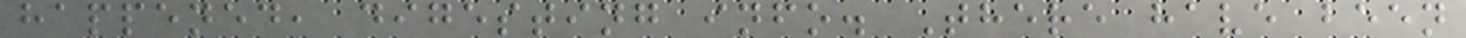happened, digesting info. There have been
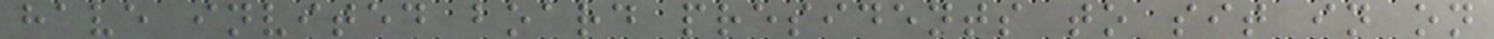have invited board presidents to sit in on
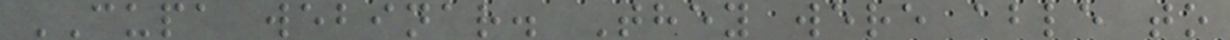CUPA webinar. They were able to
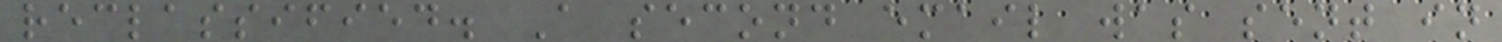reclassified. A second email was sent in
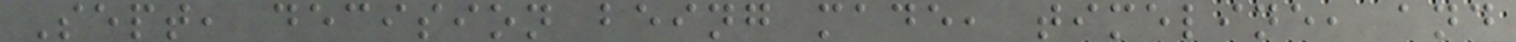Sept, decision being made, timeline, and
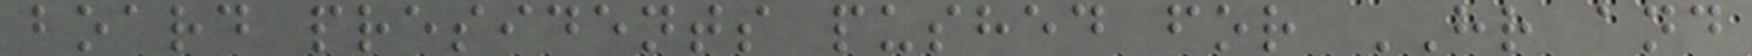board presidents pushed for HR and
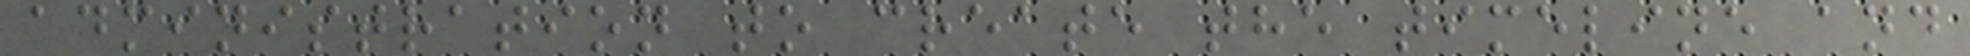administration to create the timeline and
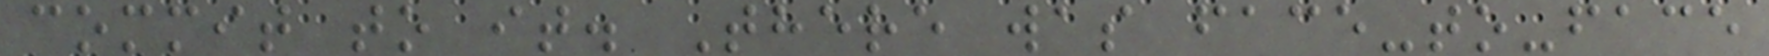commit to it. There was face-to-face
